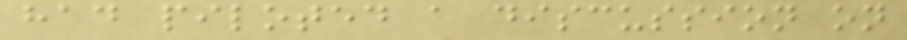had piloted a discussion on
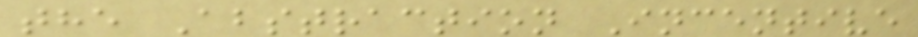the Abstraction Incentive
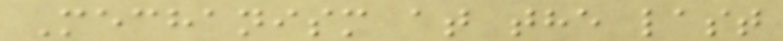Mechanism at the last
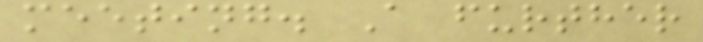meeting. A further
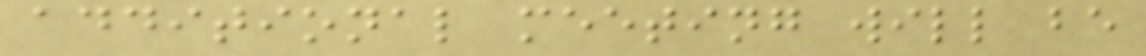additional meeting will be
